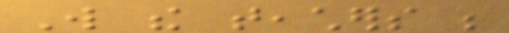Will the teachers be
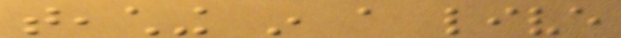teaching in a live
